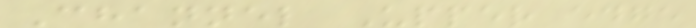Channel Upper edge
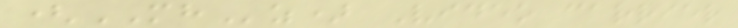(MHz) Video carrier
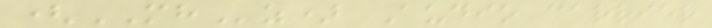(MHz) Audio carrier
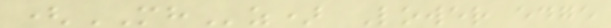(MHz) Lower edge
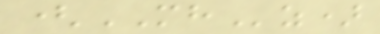(MHz)
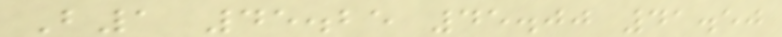B1 45.25 45.00 41.50
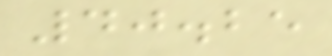40.25
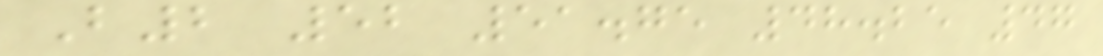B2 52 51.75 48.25 47
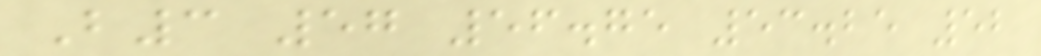B3 57 56.75 53.25 52
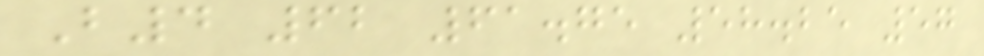B4 62 61.75 58.25 57
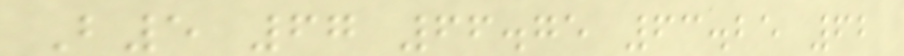B5 67 66.75 63.25 62
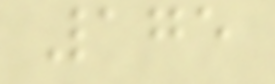175
